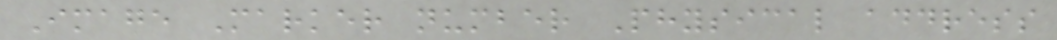Image Marker number Physical address
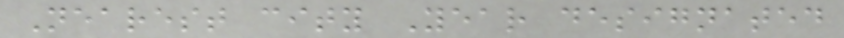Nearest city Year designated
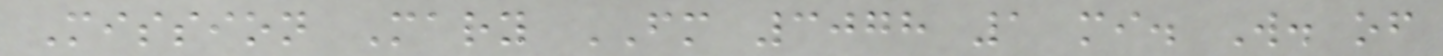Mission Mary FM 3078 1 mi. W. of
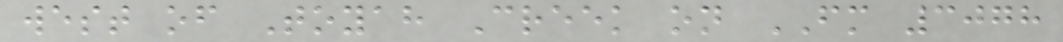west of Toyah Creek on FM 3078
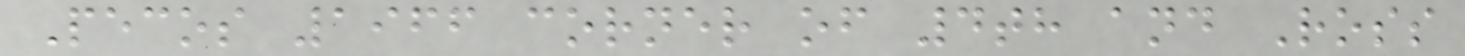Pecos 1966 corner of 4th and Ross
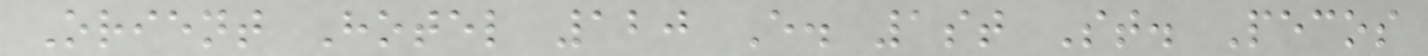Orient Hotel 120 E. 1st St. Pecos
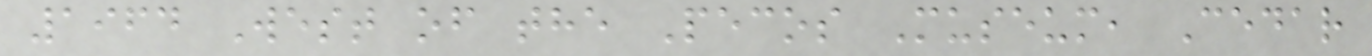1964 West of the Pecos Museum, Cedar
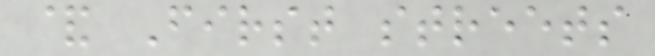& First streets
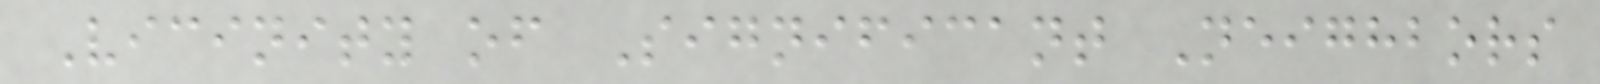Vicinity of Significant Neighbors
